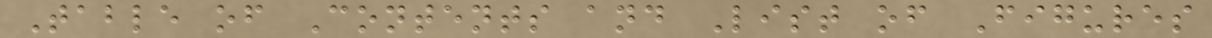Table of Contents and List of Figures
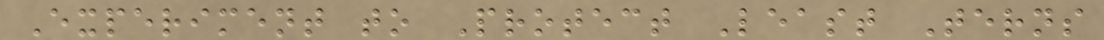Experiment to Protect Least Terns
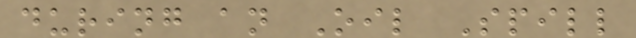during an Oil Spill
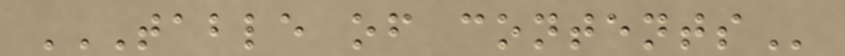TABLE OF CONTENTS
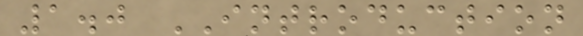1.0 INTRODUCTION
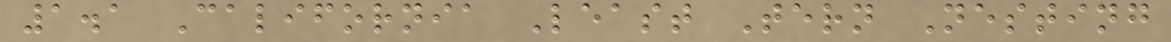1.1 California Least Tern Nesting
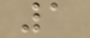1
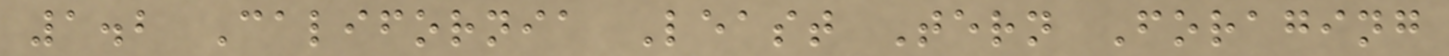1.2 California Least Tern Foraging
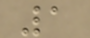1
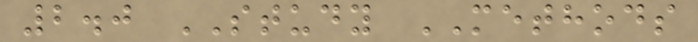2.0 STUDY METHODS
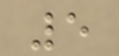5
